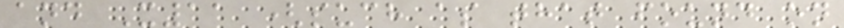and X11 (such as that found on
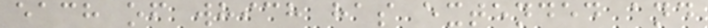each of which has extended and
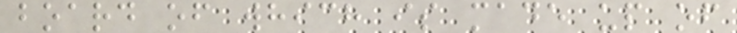board of which is made up of
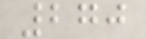270
